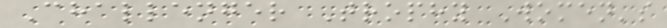Challenger Trophy Women's
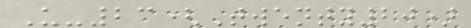U-23(Twenty20)
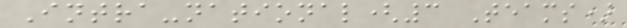Intra-national(3 Teams)
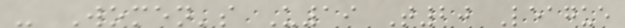- Women's U19 T20 League
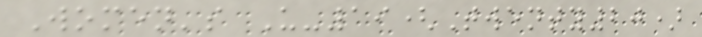Women's U-19(Twenty20)
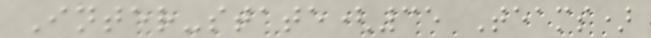Inter-state(35 Teams)
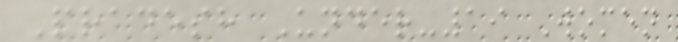Pradesh Under-19 Women
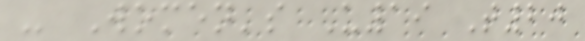- Women's U19 T20
